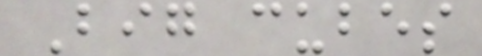Big cubes
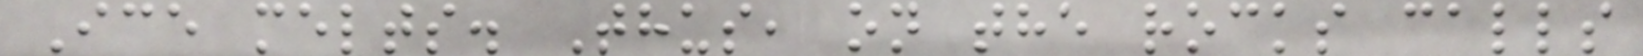Ice melts. Thus, on the rocks calls
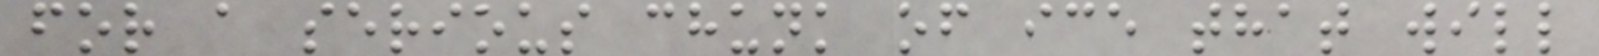for a serious chunk of ice that will
